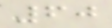60
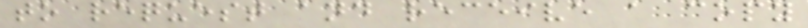to request and receive a copy
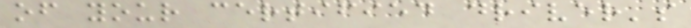of your certified driver's
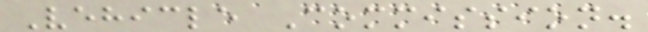Vehicle Commission.
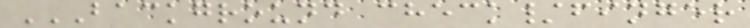BACKGROUND CHECK/FINGER
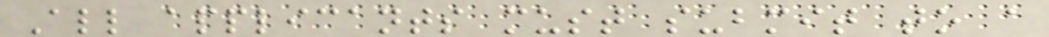All applicants must submit to a
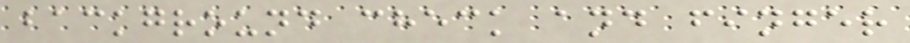background check and finger
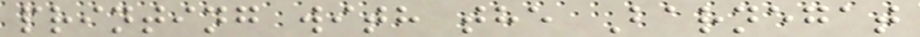printing with the Barnegat
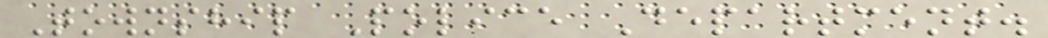Township Police Department.
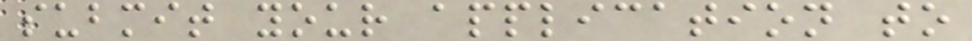submit your application to
